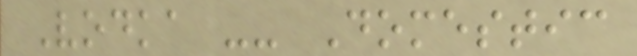Vodka -- Domestic
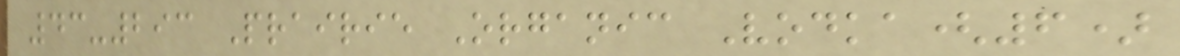43-293 Prairie Organic Vodka(6)
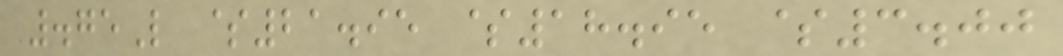.75L $21.95 $18.95 $3.00
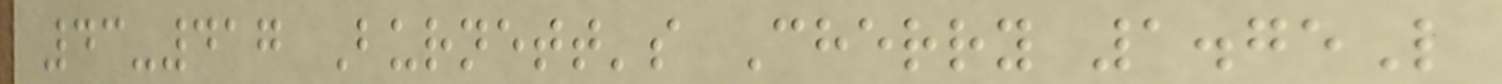43-417 Burnett's Cherry 1.75L
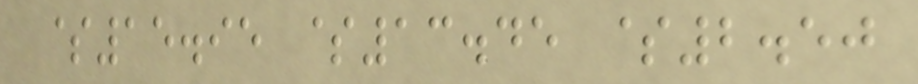$15.95 $13.45 $2.50
